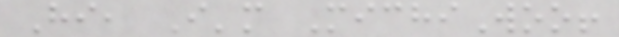Hi, I'm MichiWoo!
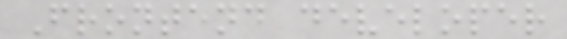Frontend developer
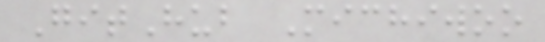GitHub Michiwoo
